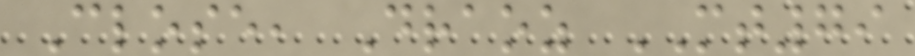Close, Draoz MT79
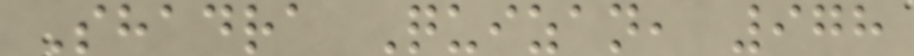Shadra Quizan, 978
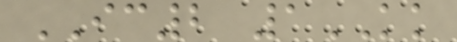IC2 1KK
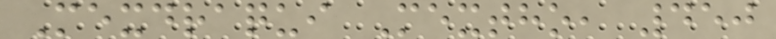Mexdraqui Mextho, 450
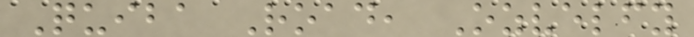Quiba Road, Ozvelfy
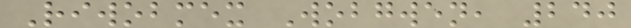Riwobmex Wobgwen, 240
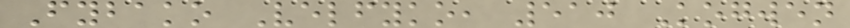Fybako Velfyko, 510 Kogwen
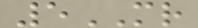5MR
